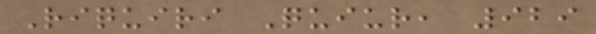Riquiri Quiur, 929
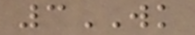3WK
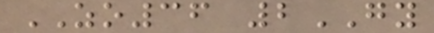ZO36 2GY
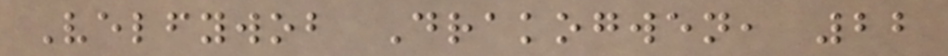Velfywob Drakogwen, 22
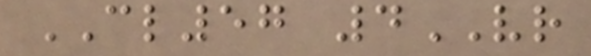CL57 4VR
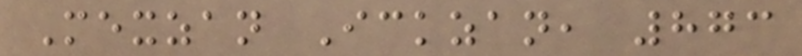Mexzan Ickzan, 873
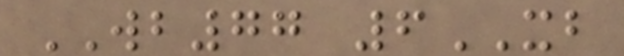WB77 6XB
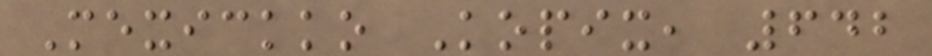Mexickko Kopix, 642
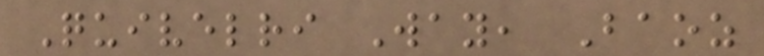Quivelri Way, Baoz
